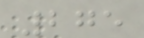275
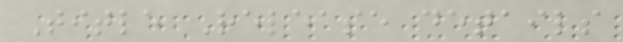Title Release details
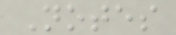Notes
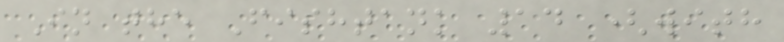In the Fishtank 14 (with
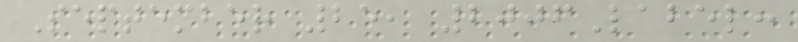September 25, 2006Label:
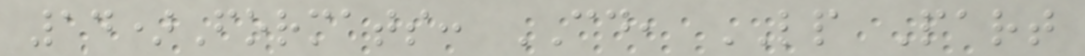14)Formats: CD, LP Part
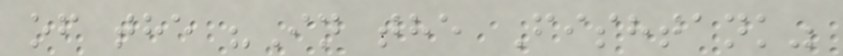of the "In the Fishtank"
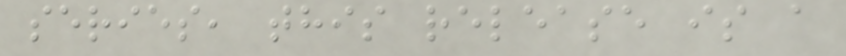series, this release is a
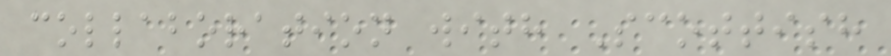collaboration with Scottish
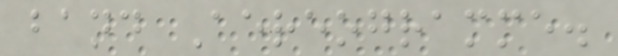band Aereogramme.
